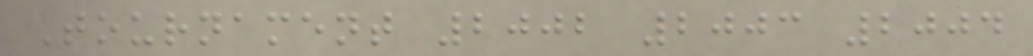Tournament 2002 2003 2004
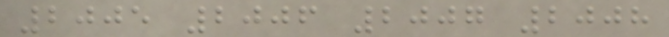2005 2006 2007 2008
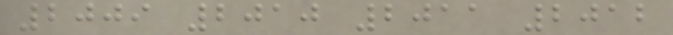2009 2010 2011 2012
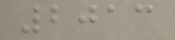2013
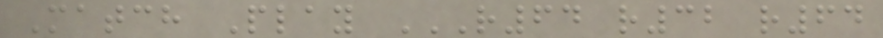Match Play R64 R32 R64
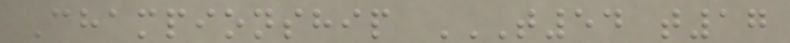Championship T54 T17
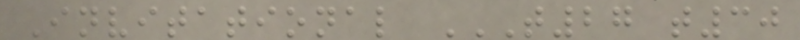Invitational T27 T30
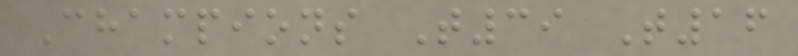Champions T39 T16
